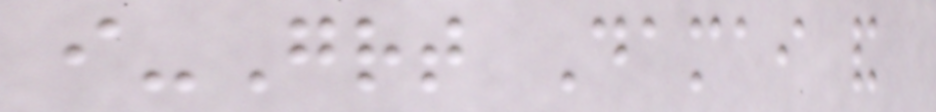i-Great Damai and
